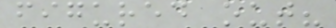figured out?
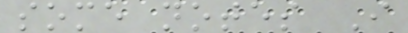some notes I
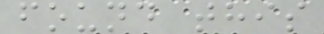found this
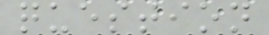question
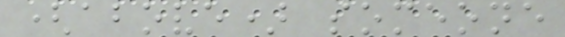(above) someone
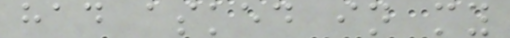had asked in my
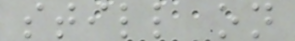still on
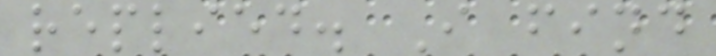replied. I find
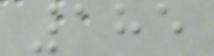185
